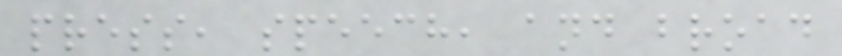press, speech, and broad
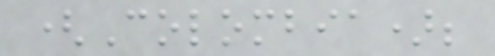(Colombia);
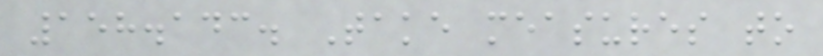158.143. Take measures to
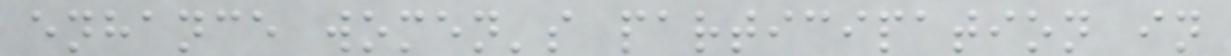enhance women's participation in
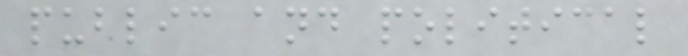public and political
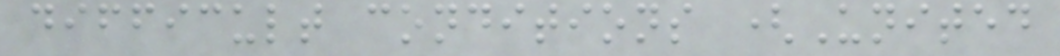difficult conditions (United
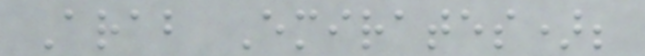Arab Emirates);
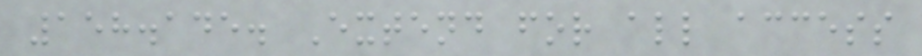158.145. Extend for all access
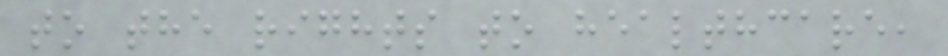to the rights to healthcare,
